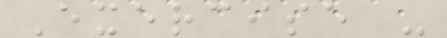Exercise -
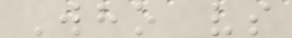Who vs
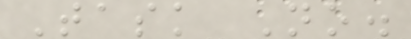Task No.
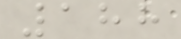188
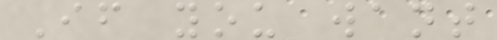If you want
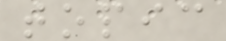topic
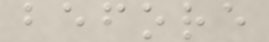before
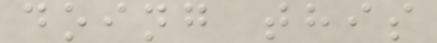doing this
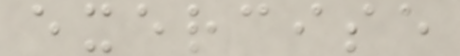exercise
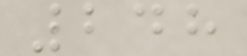248
